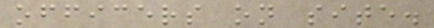officers on site.
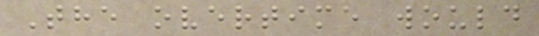The overtime would
